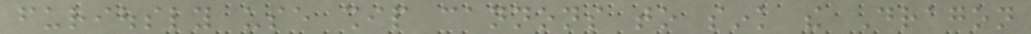furiously use ship cannons to sink the Dragon
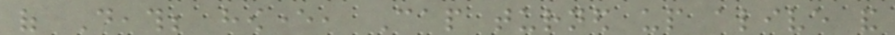of Death; however, Cap turned up alive and
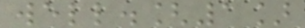well.[1]
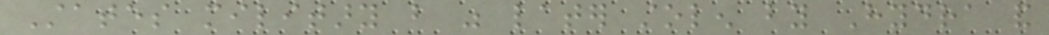States military but was later stolen by Hydra and
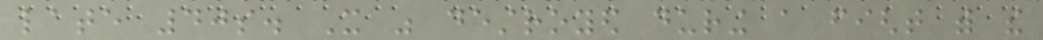late 40s. It was destroyed during a fight with the
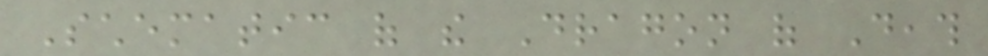Schematic of the Dragon of Death
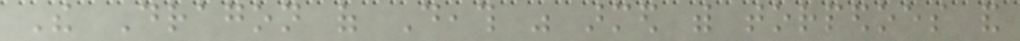The Dragon of Death was armed with torpedoes and
